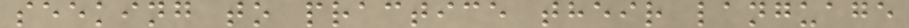seeking to practice their language
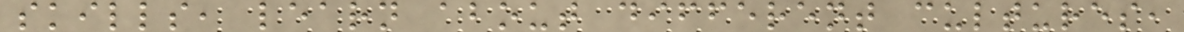skills, learn about different cultures,
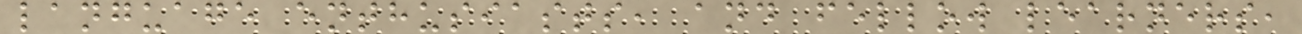language enthusiasts, and fellow learners,
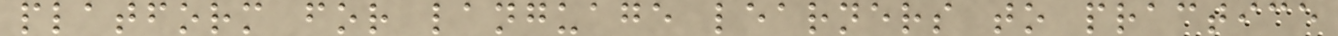platform for language learners to practice
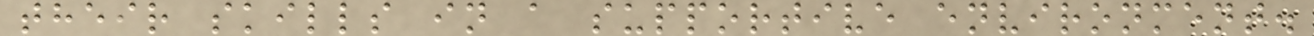their skills in a supportive environment.
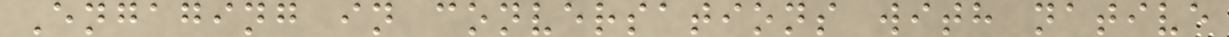Engaging in conversations with native
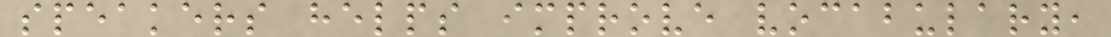speakers helps improve vocabulary,
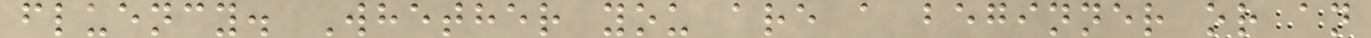fluency. Whether you are a beginner or an
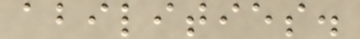abilities.
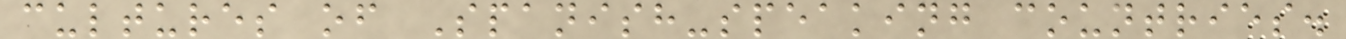cultures of Spanish-speaking countries.
